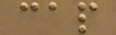cap
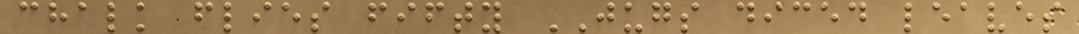chalk flies fifty JUGS diced leaves
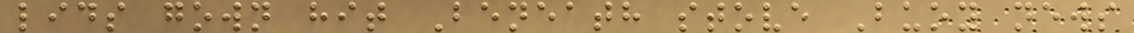lids gown hit Beneath stove Buoy news
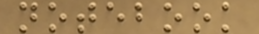notebook
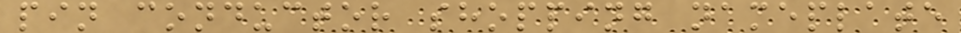pin conductor shopping nameplate
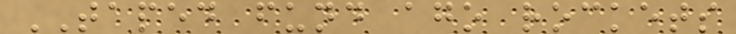TAPED fund ago rockets
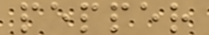pepper
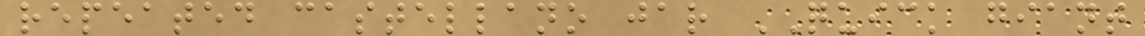repeated castellano jar QUICK giant
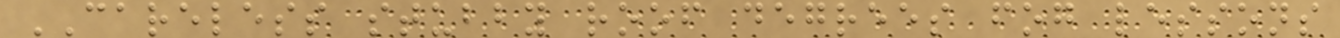CARELESS stubby roof degrees fog lessons
